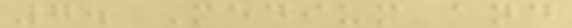7. Medium and
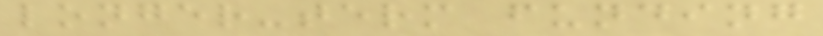longer-term funding
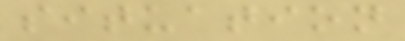situation
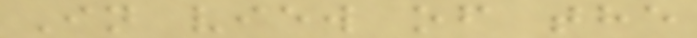In view of the
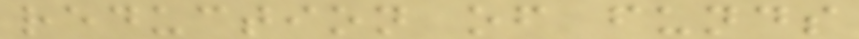reduction of funds
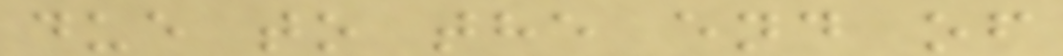due to the end of
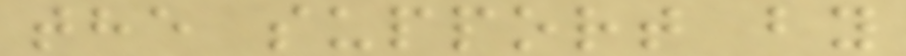the support by
